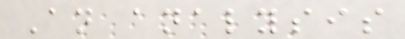An analysis
